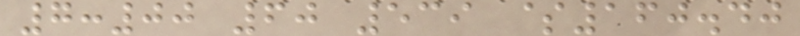7:00 60 539 $160.40
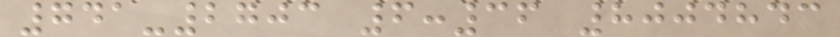741-2703 6:36 8004843
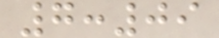7:09
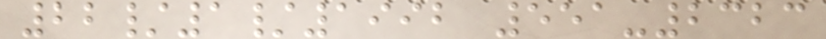22/1/1992 551-2323
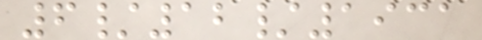6/12/1931
